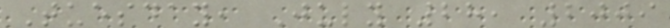Tuesday, July 28, 2009
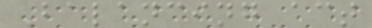Balancing act
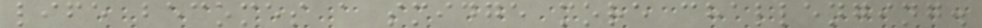life becomes a smidge more challenging.
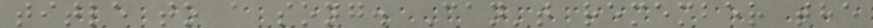title to a song. Can't remember the
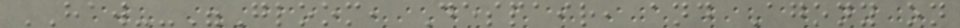HAW--"Gloom, Despair, and Agony on
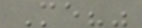Me?"
